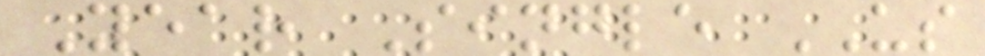Year Single US
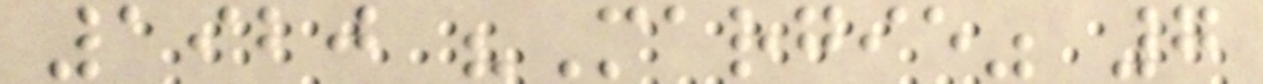1920 "Margie" 7
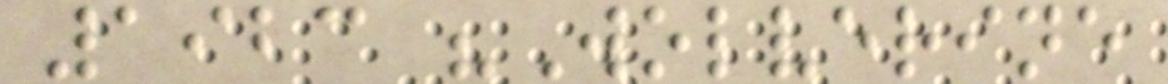1923 "Wolverine
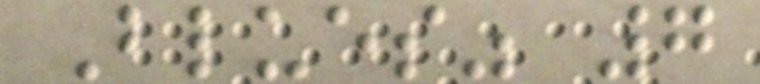Blues" 7
